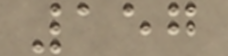157
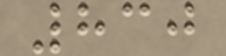830
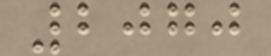2070
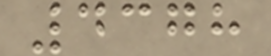4378
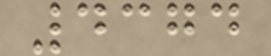4374
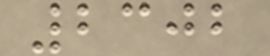2302
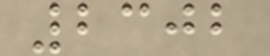2302
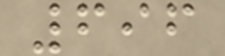696
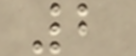2
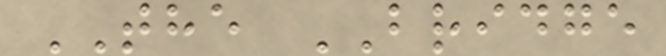THE BRIDGE
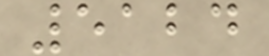5124
